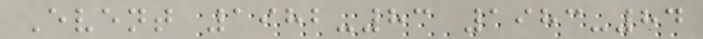Event 1982-83 1983-84
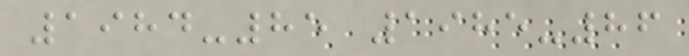1984-85 1985-86
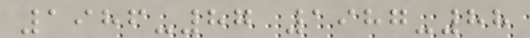1986-87 1987-88
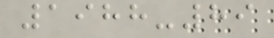1988-89
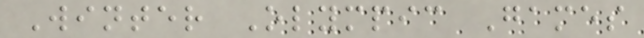Winter Olympic Games
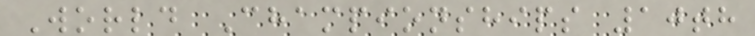World Championships 10th
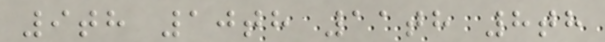9th 10th 11th 8th
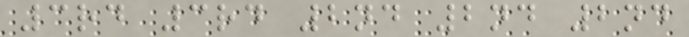3rd 3rd 2nd 2nd 2nd
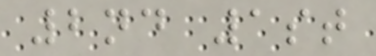2nd 1st
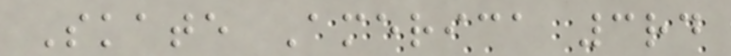Skate America 3rd
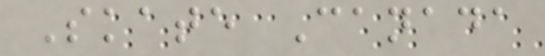Skate Canada
